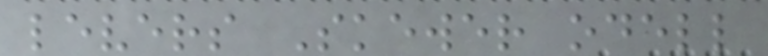levers Skewer odell
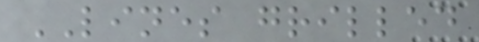LINES grilled
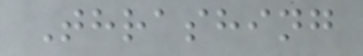Thrashing
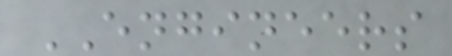ENGINEERS
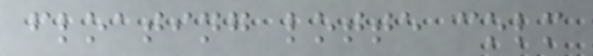floating lotte colm
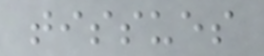tissues
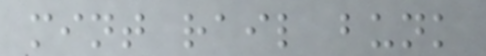mint rail bunk
